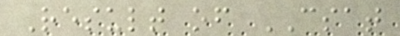Result of CSAT
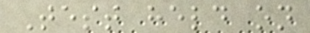Test held on
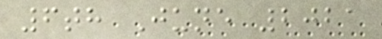6th June 2021
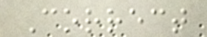Correct
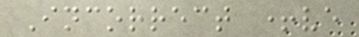Incorrect +ve
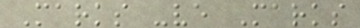Marks -ve Marks
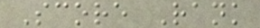Score Rank
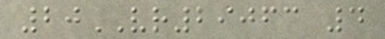20VR29063 4
